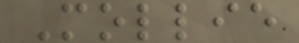Mollie
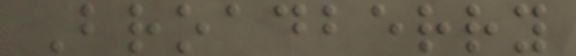Broadberry
